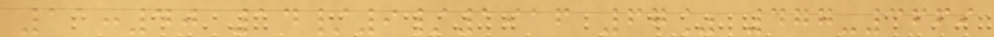11:40 14/9/1916 67% 477-3669
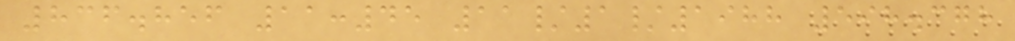836.856 11:45 11/1/1988 598.378
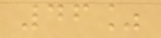46%
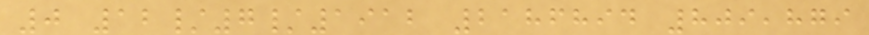0 12/7/1912 2186894 809,879
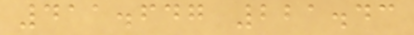411.647 221.43
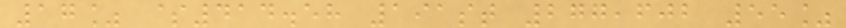17% $414.58 191st 277,602 55%
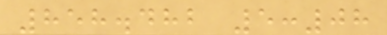858.482 5:08
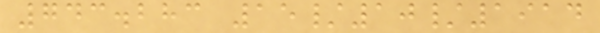743.283 15/10/1914
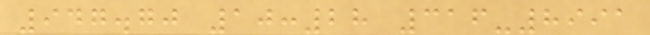947.70 10:28 316-8991
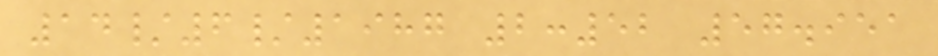14/6/1987 2:52 57.951
